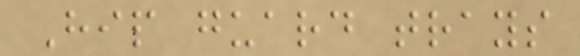Hip guard trays
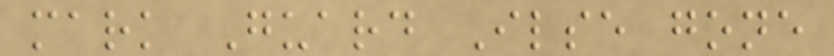mark Guard Ilse gone
